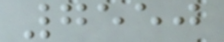7550
